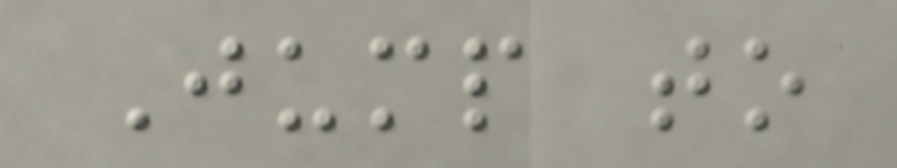Jump to
